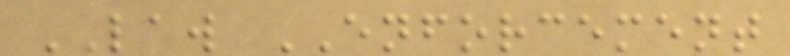LAW ENFORCEMENT
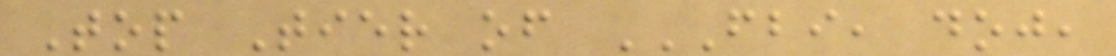Top Tier of FBI, DOJ,
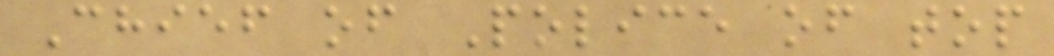Chief of Police of top
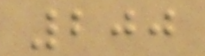200
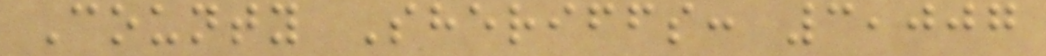County Sheriffs: 3,007
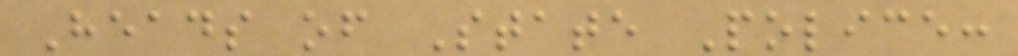Heads of State Police:
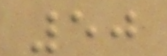50
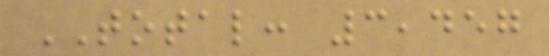TOTAL: 3,457
